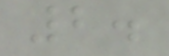2.
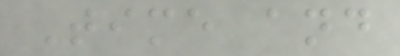Time and
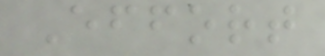Effort
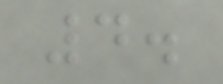4.
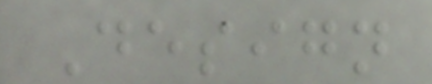Design
